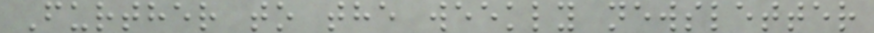Further to the weekly newsletter
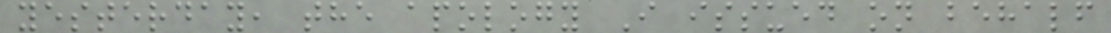yesterday, the apology I issued on behalf
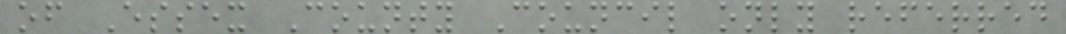of Essex County Council only referred
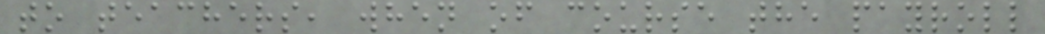to teachers, when of course the payroll
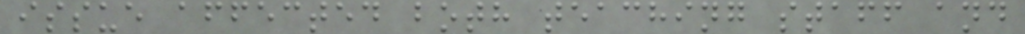issue affected both teaching staff and
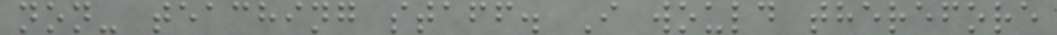non- teaching staff. I would therefore
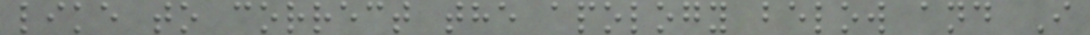like to correct the apology below and I
